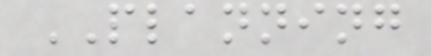PLANNING
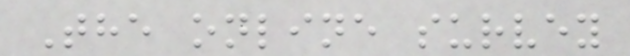The online survey
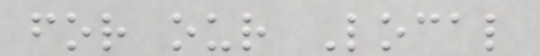for our Local
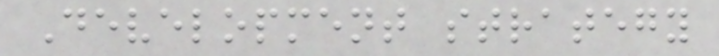Development strategy
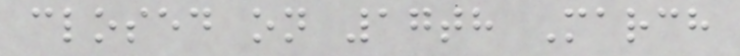closed on 17th March
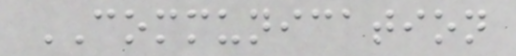COMMUNICATION
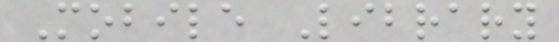Mobile Library
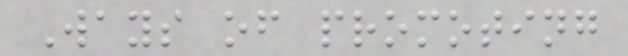Ways of promoting
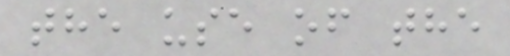the use of the
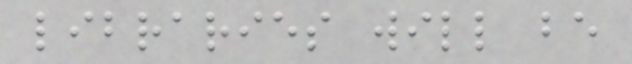libraries will be
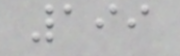199
